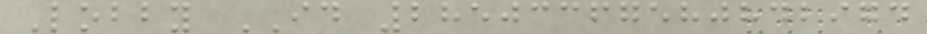Lobby ID 28503367580842974
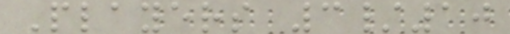Players 3/10
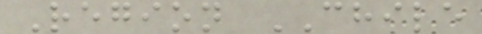Region CHILE
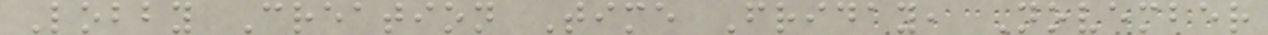Lobby Creation Time Friday, November
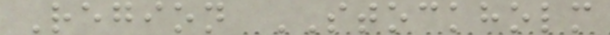Region STOCKHOLM
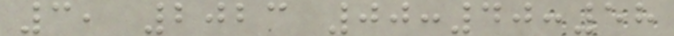3, 2023 00:40:58
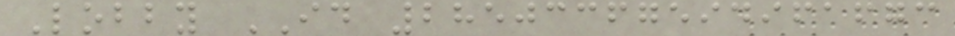Lobby ID 28503367594961673
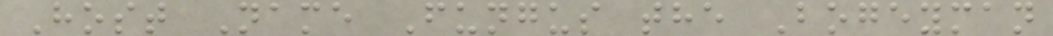Host Name Fungus the Bogeyman
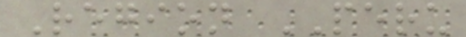Region PERU
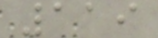119
